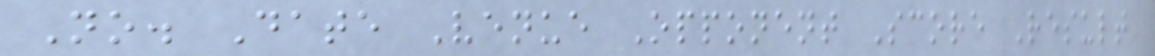No. Date Venue Opponent Score Result
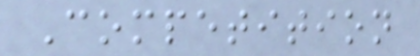Competition
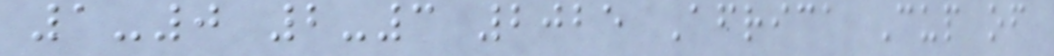1-0 2-3 2025 Africa Cup of
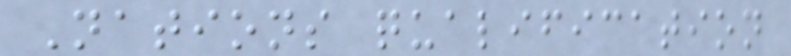Nations qualification
